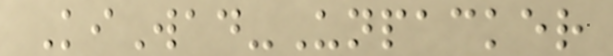KiWad-Unpacker
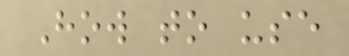How to use
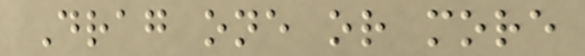Drag one or more
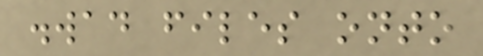.wad files onto
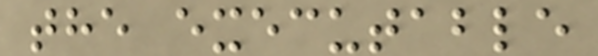the executable
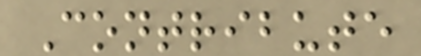Contribute
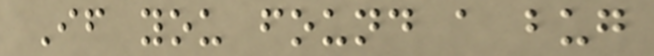If you found a bug
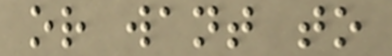or want to
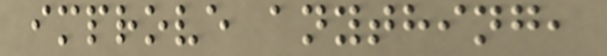improve anything,
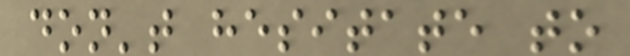don't hesitate to
